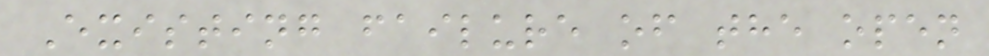Existing failure of the open
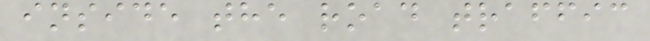inside the road traffic
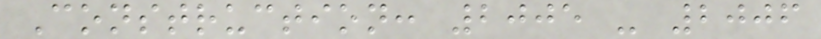Construction: 2005 - 2006
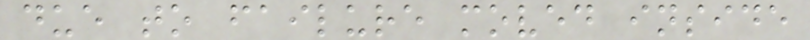due to failure moved inside
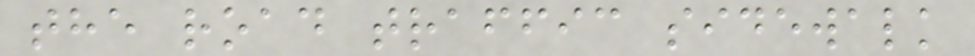the road traffic sidewalk
